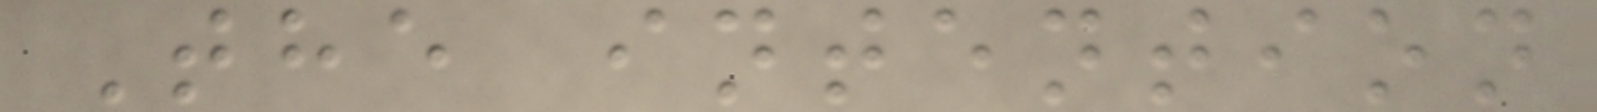The intention
